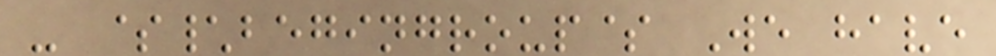- $\begingroup$ We have
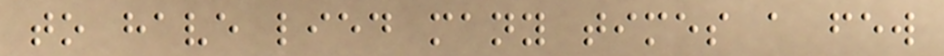to have lied many times a few
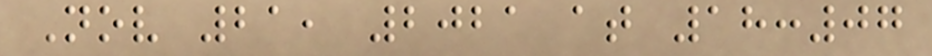Nov 21, 2021 at 18:07
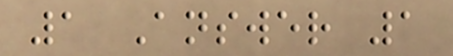1 Answer 1
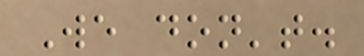We don't.
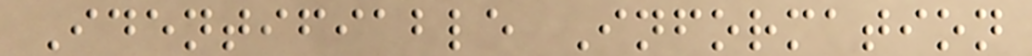Identifiable Information
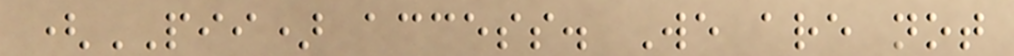(PII) access. We are not
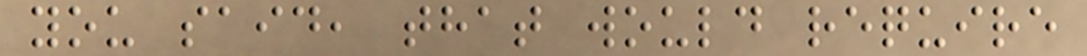you said, that would require
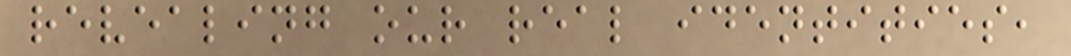revealing our real identities,
